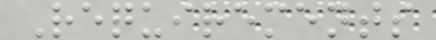Requirements
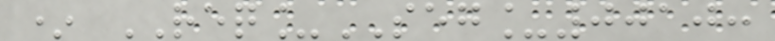* REQ_SEG_0010:
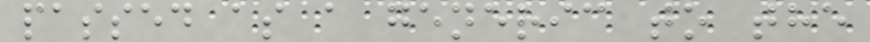passed as a generic to the
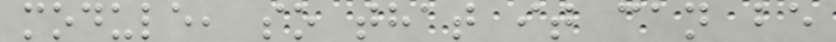module, so that it can be
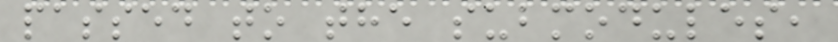passed to the submodules,
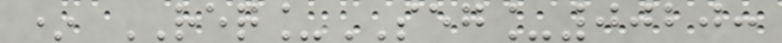* REQ_SEG_0020:
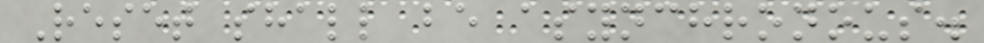Reset shall be asynchronous.
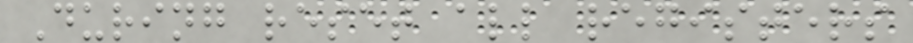During reset all registers
